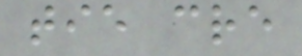tie cre
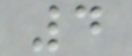4
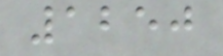1250
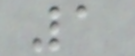1
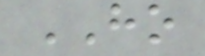HO
